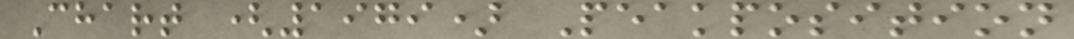Chart (1979) Peakposition
